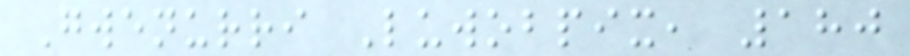Gwenurri Luwobpix, 180
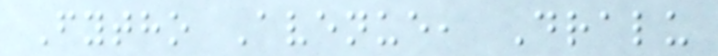Fytho Avenue, Dralu
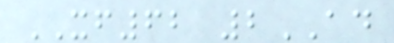XF62 2AD
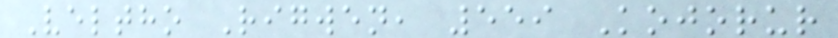Veltho Rigwen, 559 Kojorur
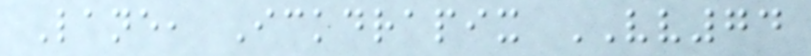Lane, Ickdrapix VV74
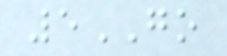5GO
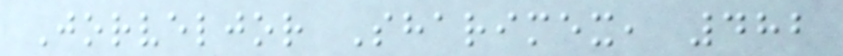Jorveljor Sharimex, 482
